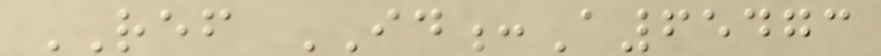REF ID:A65473
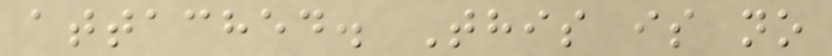attached. This is no
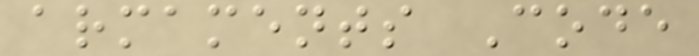armaments Code
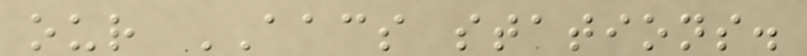our AACS stations.
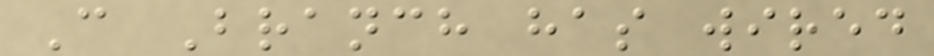C Branch has wired
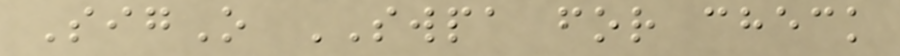SigO SWPA for check
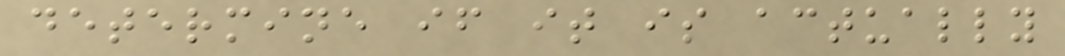determine if it is actually
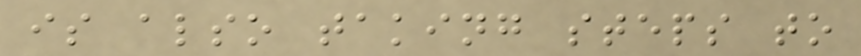is also taking steps to
